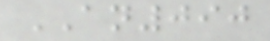AN090
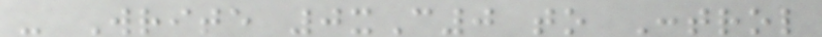- Write 0xC0 to Control
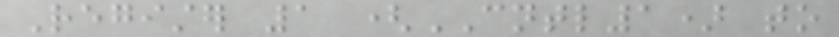Register 1 (CNTL1) to
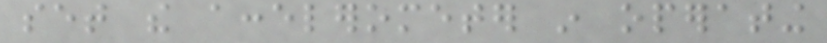set the accelerometer in operating
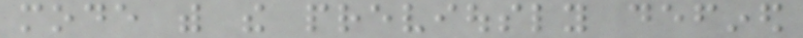mode with the previously defined
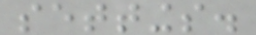settings.
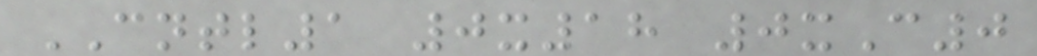CNTL1 0x18 0xC0
